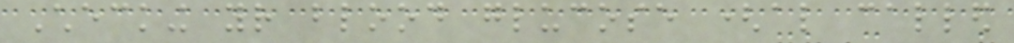Checking your blood glucose (also called
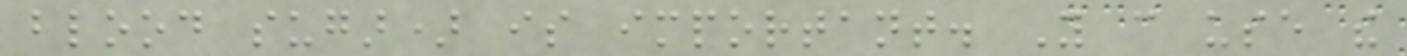blood sugar) is important. You can use the
